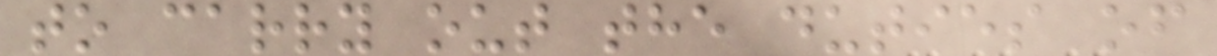to carry out the duties of
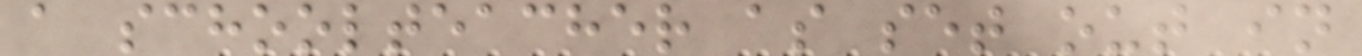a schoolteacher as set out in
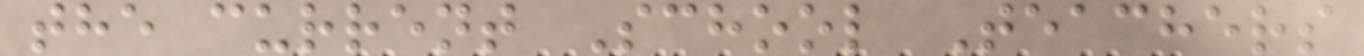the current School Teachers
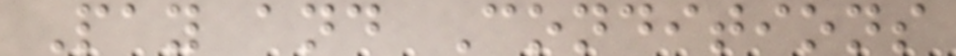Pay and Conditions
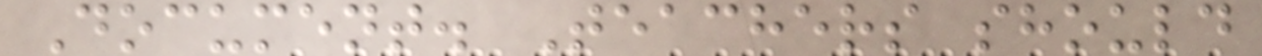Document. Teachers should
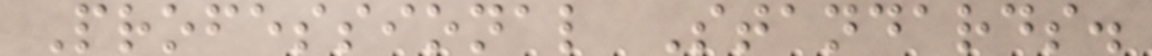Professional Standards.
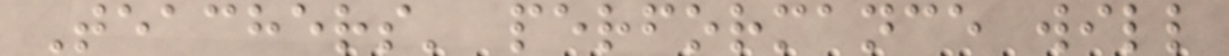Teachers' performance will
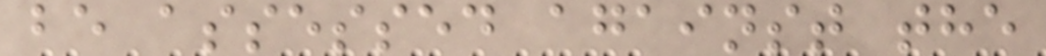be assessed against the
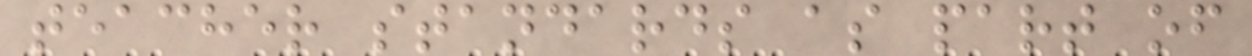teacher standards as part of
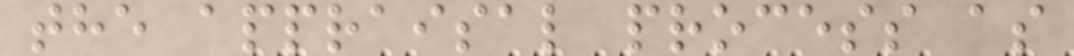the appraisal process as
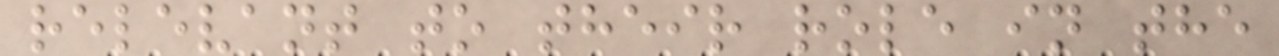relevant to their role in the
